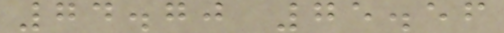74.70 75.56
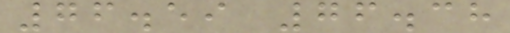76.59 76.38
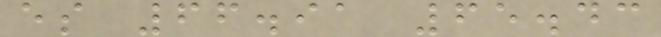es 66.91 65.43
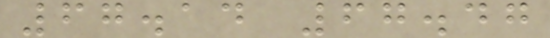67.14 67.47
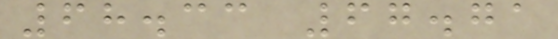68.33 67.71
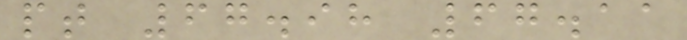pt 67.98 67.11
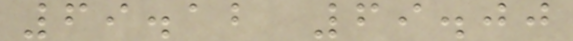69.12 69.00
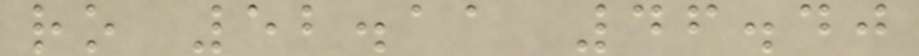ro 52.11 46.40
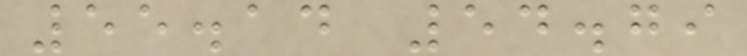55.14 54.79
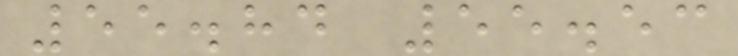55.84 55.53
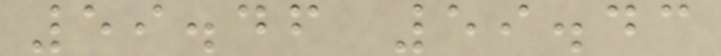59.46 59.43
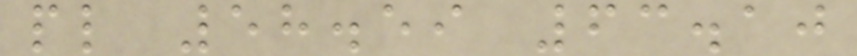pl 58.59 63.10
